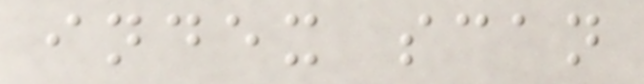index scan
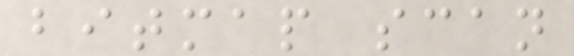bitmap scan
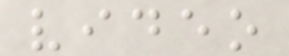video
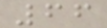66
